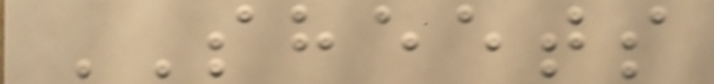SHEETS
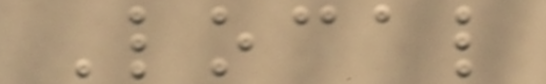Local
